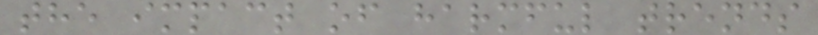the impact of harmful trends
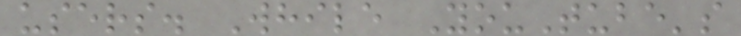users. While YouTube's
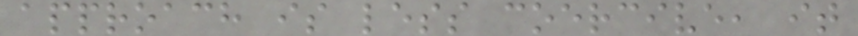approach is less coercive, it
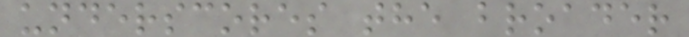underscores the broader
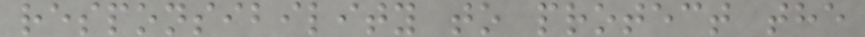responsibility to protect the
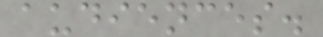audiences.
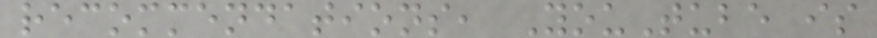recommendations, YouTube is
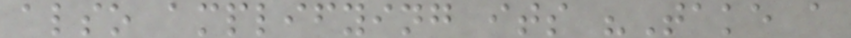also amplifying its "Take a
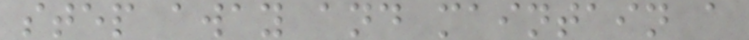step away and maintain a
